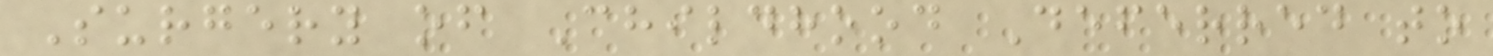Surgery of Childhood Deferred to
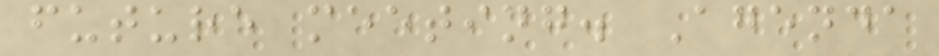future meeting. Agenda
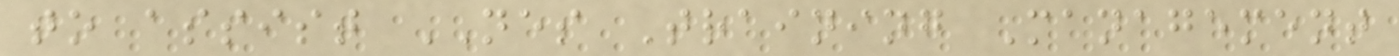to assist NES Training Management
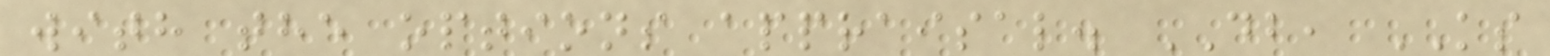with the options appraisal. DB, KS
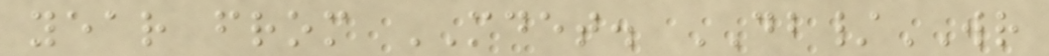year from MDET. DB/WR
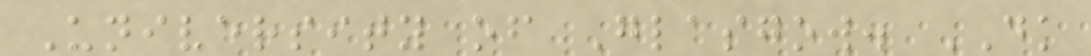University of Glasgow. DK
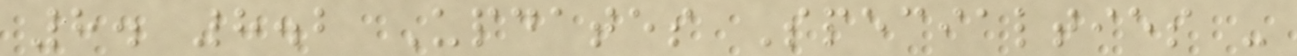8. 8.2 Updates Specialties -
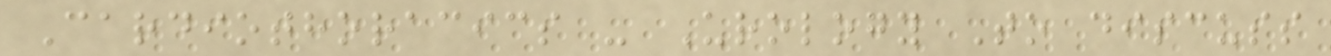Cardiothoracics - Urology To discuss
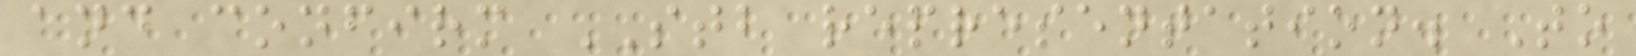and confirm STB representation. To
